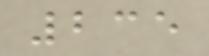235
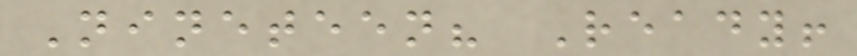Nineteen? Ready!
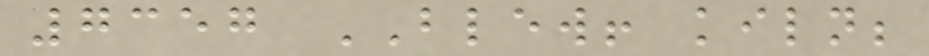7357 BLEW! kiln;
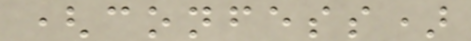(confess)
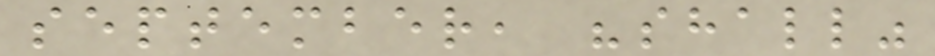september, "shall"
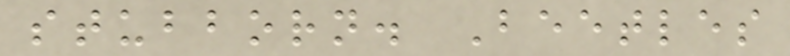stubborn. Beetles
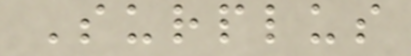Surplus
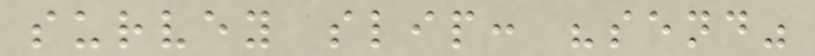survey slip: "send"
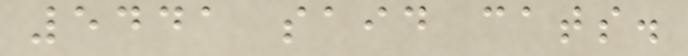5441 said cats.
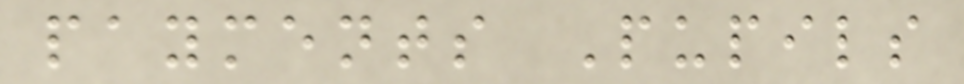payments Pupils
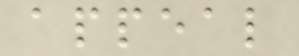appeal
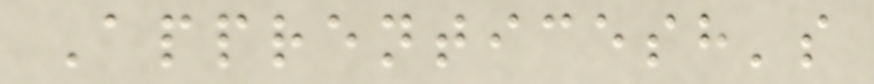Apprenticesh's
